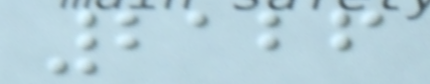2126
